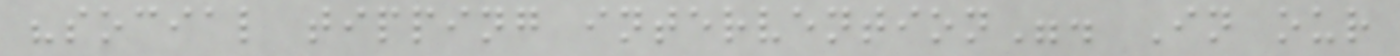"social tipping intervention". In our
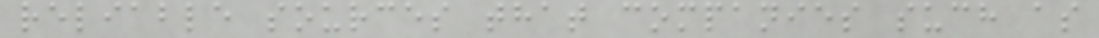reliable sources that companies such as
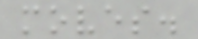moves.
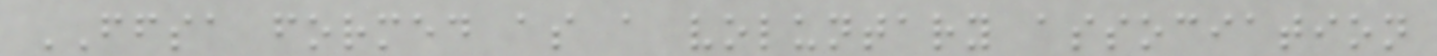FFSA formed as a voluntary association
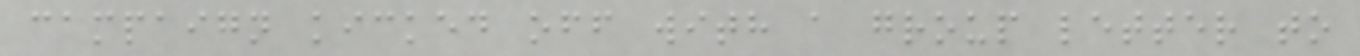campaign kicked off with a group letter to
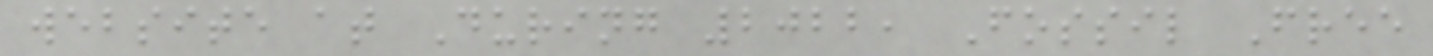website at During 2022, Fossil Free
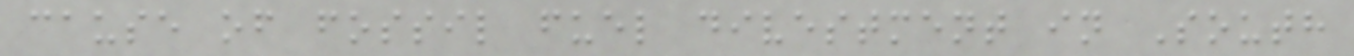cause of fossil fuel divestment in South
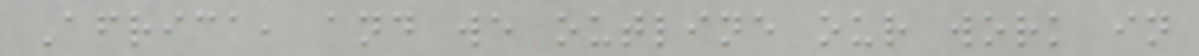Africa, and we outline our work in
